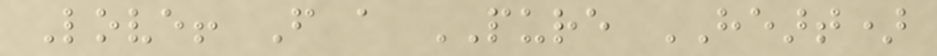Love! From a PURE HEART)
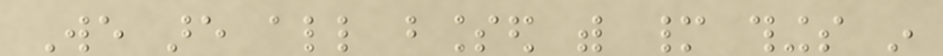We are all blessed with many things in
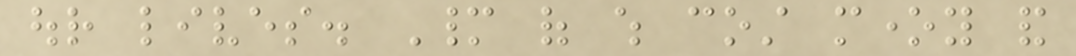our lives. Many of which cost money and
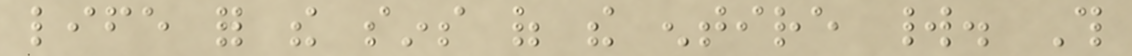life for the sins of the entire world. This
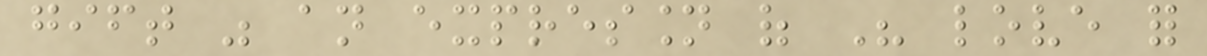gift was an expression of His love for
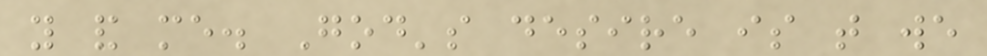you and me. God's desire is that we
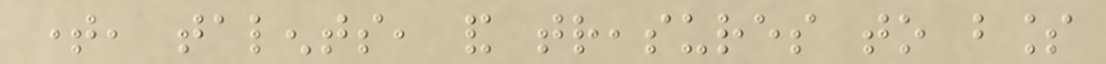time, talents, and treasures to bless
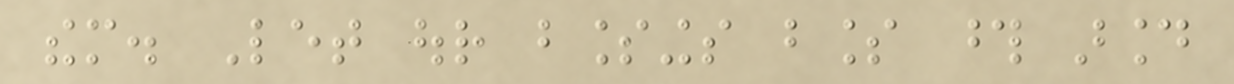them. Let our blessings bless those around
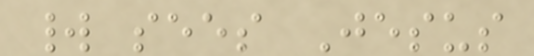world sees Jesus
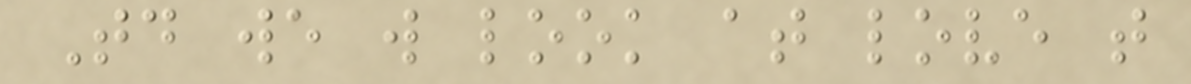Today we will look at love that
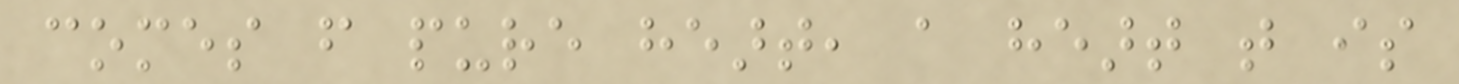comes from pure heart, a heart that is
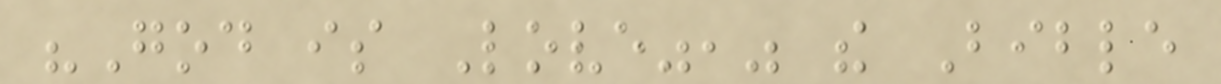"God is Love"," the Bible
